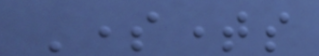Sometimes
